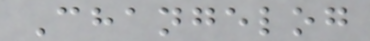Changelog
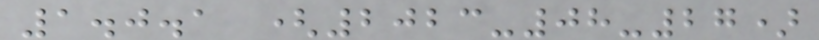1.0.1 (2023-08-27)
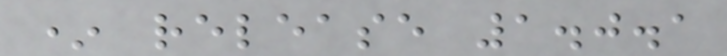* release 1.0.1
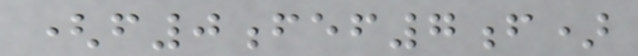(f0fef7f)
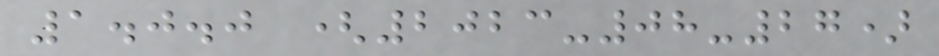1.0.0 (2023-08-27)
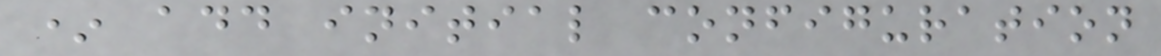* add initial configuration
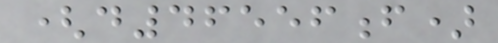(d46556f)
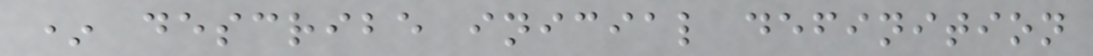* describe inicial definition
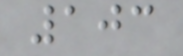103
